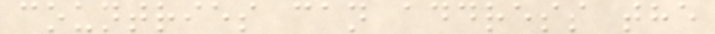countries can address the
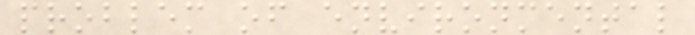problem of environmental
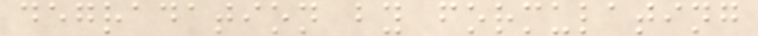degradation by formulating
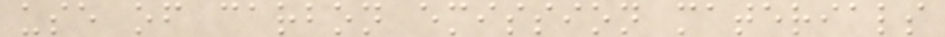use of carbon emission materials
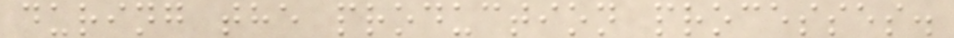during the production processes.
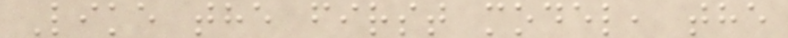Like the first model, the
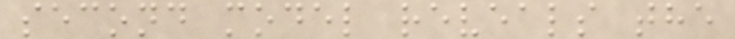second model reveals the
